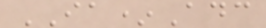IA*Adc
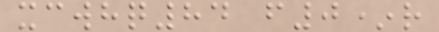xcwhq84 f0*r
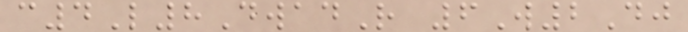c4L8DwadR 6W2Dj
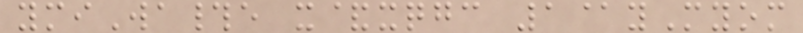ymiWa#e x&xqgc 1@yMyom
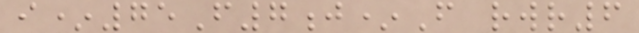i*75F7j*F rwr6
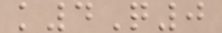k4Q0
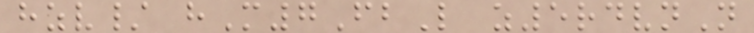hzv/ hM7FbL z5rdvnN
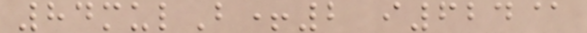84mulB+2 i624@
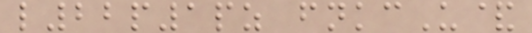l22p1pz fnkcU&
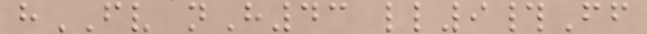hFV nH43 ll9#Ff
